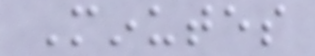Minutes
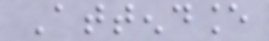Attendance
